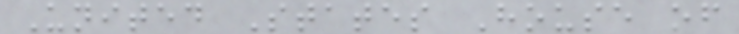United States House of
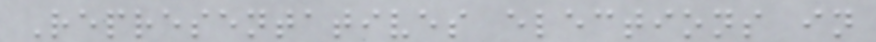Representatives elections in
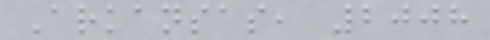Arkansas, 2008
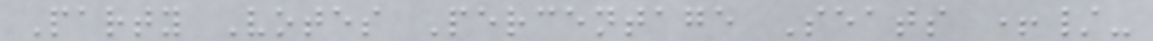Party Votes Percentage Seats +/-
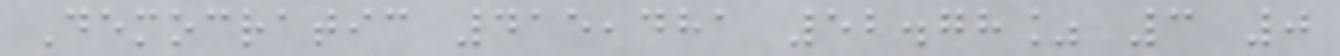Democratic 415,481 52.78% 3 0
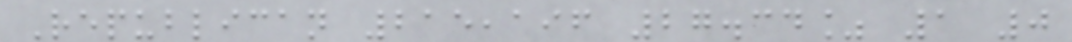Republican 215,196 27.34% 1 0
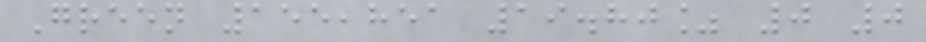Green 155,851 19.80% 0 0
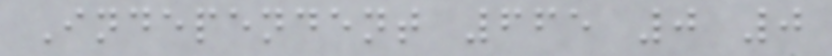Independent 665 0 0
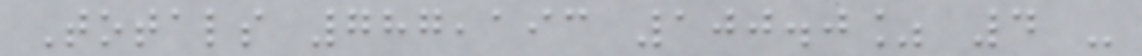Totals 787,193 100.0% 4 -
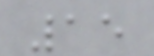15
